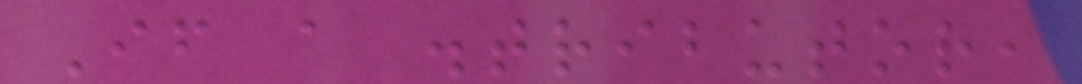If a distributor,
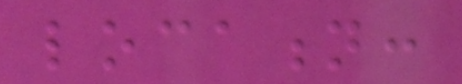location:
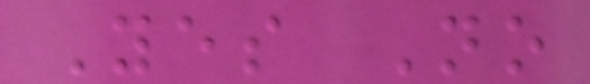Yes No
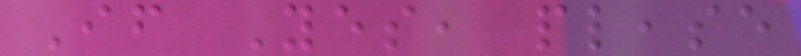If Yes, please
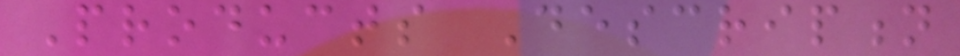Products Description
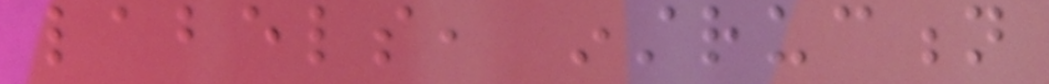labels, instruction
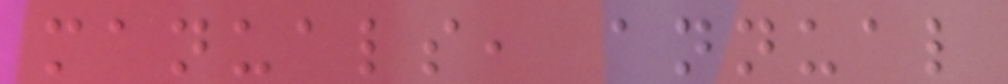manuals, annual
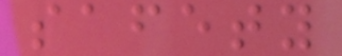safety
